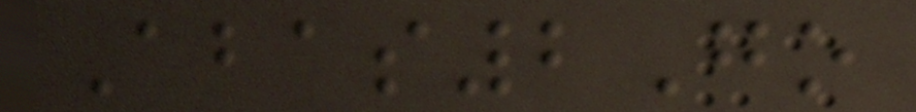Abas2Go
